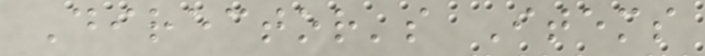Director's Items
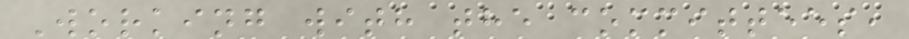Working with the committees,
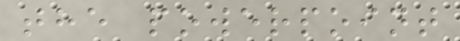the powerpoint
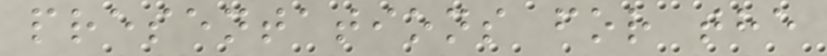presentations for the
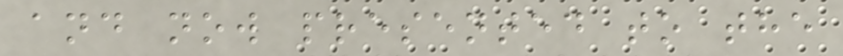and now presented to the
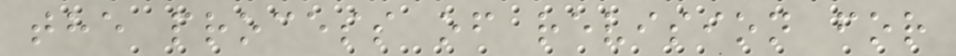the process of revision for
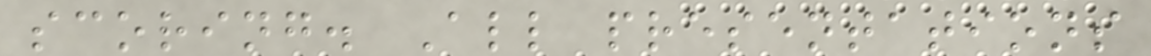scoring. All presentations
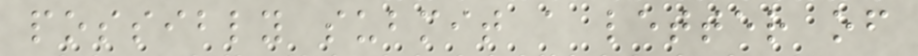possibly submit a letter of
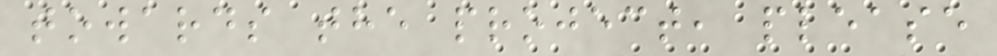towards the project, please
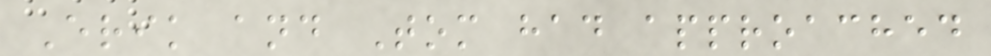Erik and Tom had approached
